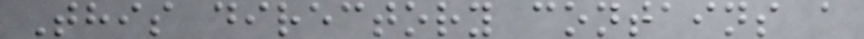This directory contains a
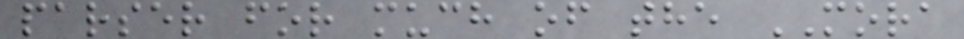parser for much of the MORA
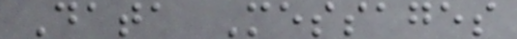Data Messages
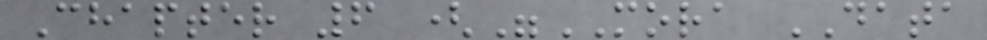Chapter 6 ("MORA DATA
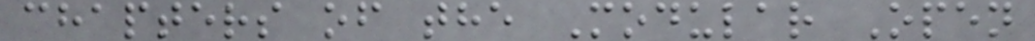chapters of the Modular Open
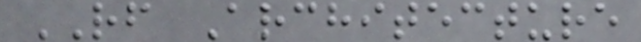RF Architecture
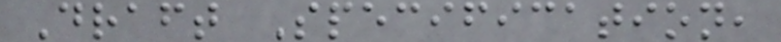Draft Specification,
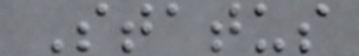Status
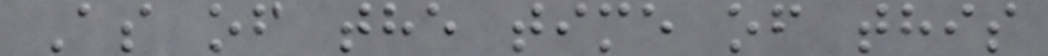As of the time of this
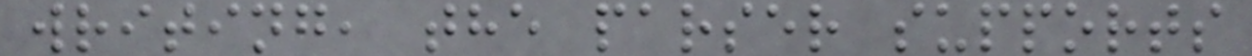writing, the parser supports
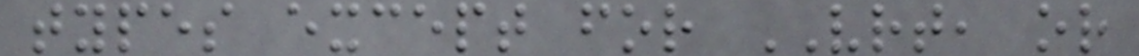types except for VRT, or
